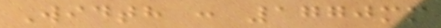Width : 1770mm
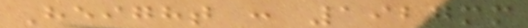Height : 1927mm
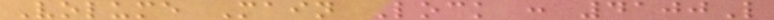Volume Main Lock : 4100L
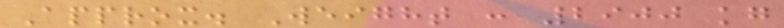Approx. Weight : 2900 kg
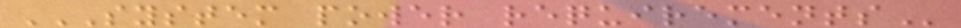SYSTEM POWER REQUIREMENTS
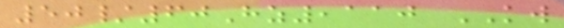50/60Hz,110 KW
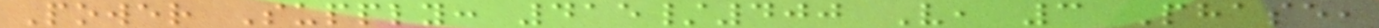Power Supply: 415/400 V, 3 Phase,
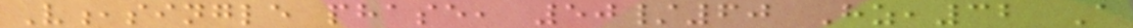V,single phase, 50/60 Hz,32 A
